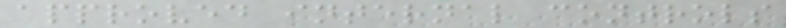approved internal controls
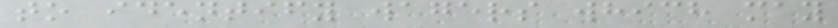to identify wagers which may
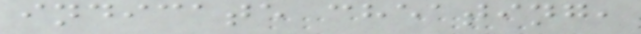indicate cheating,
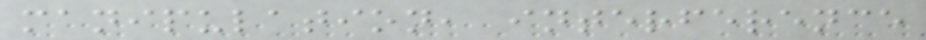manipulation, interference
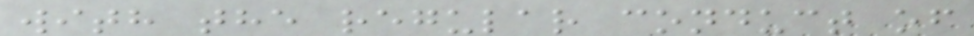with the regular conduct of
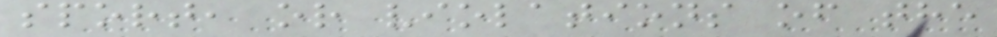sport, or violations of the
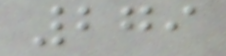279
